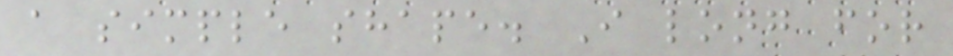a simple shape. I long for
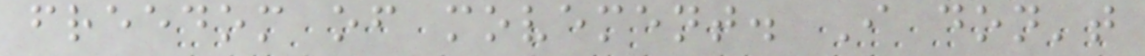freedom of movement. I don't
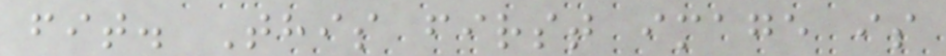fit. This first image is
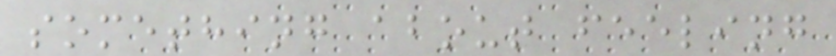something about feeling
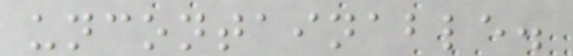uncontainable.
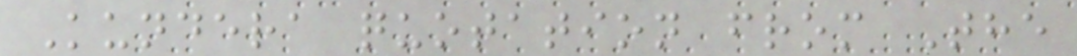Kundera quotation from The
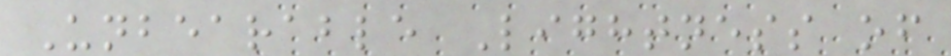Unbearable Lightness of
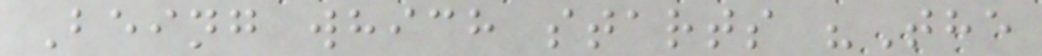Being which starts "The
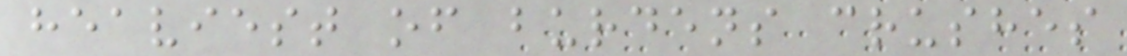heaviest of burdens crushes
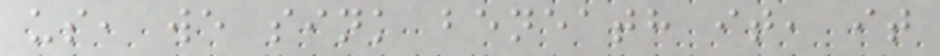us, we sink beneath it, it
